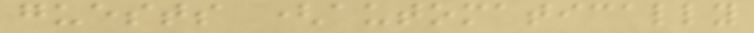guests (automatically
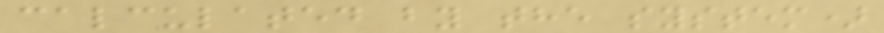calculated by the system)
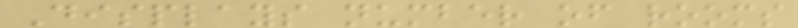Displays number of rooms
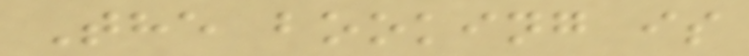The booking is
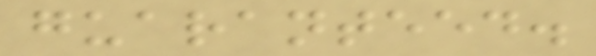guaranteed.
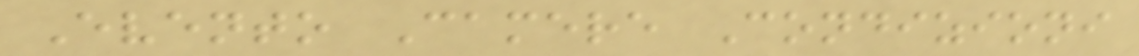Evento Camere Condizioni
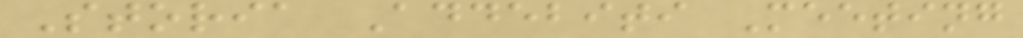Storia Addebiti Meeting
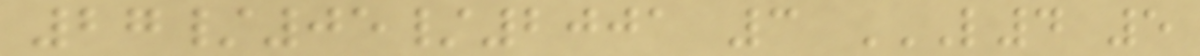27/05/2001 3 L4 5
